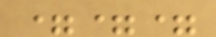===
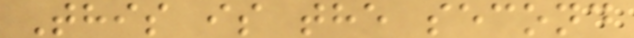This is the second
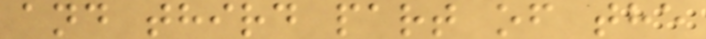and third part of the
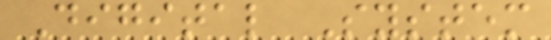Digital System
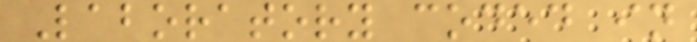Laboratory coded in
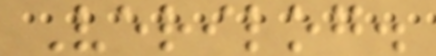Verilog.
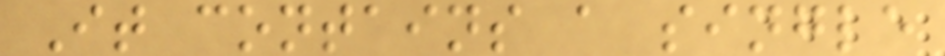It contains a single
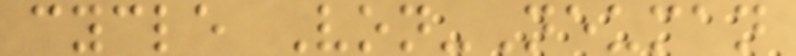cycle Von-Neuman
